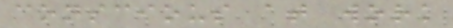conscious at work
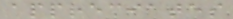appreciates
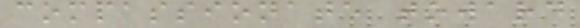compassionate toward
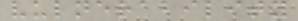vulnerability
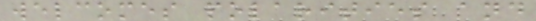welcomes polarities and
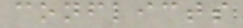conflicts
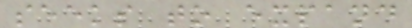seeks to expand
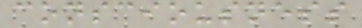consciousness
